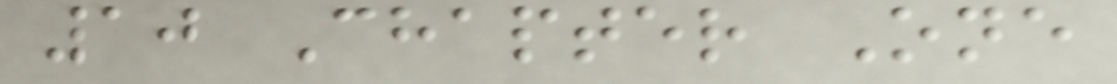10 Chapter One
